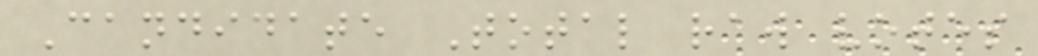Candidate Total raw votes
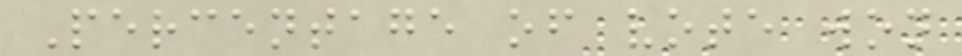Percentage of vote won
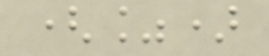(%)
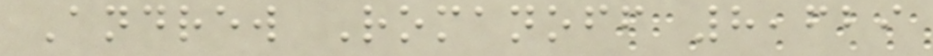Andrew Romanoff 8,629
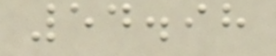54.98
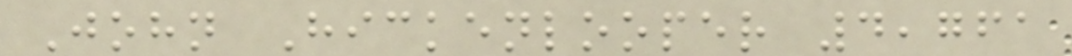John Hickenlooper 4,761
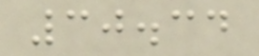30.34
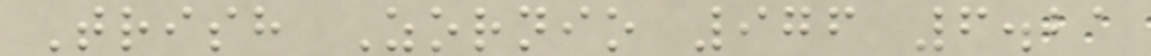Trish Zornio 976 6.21
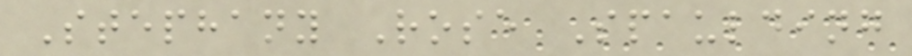Stephany Rose Spaulding
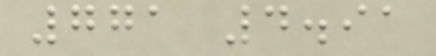771 4.91
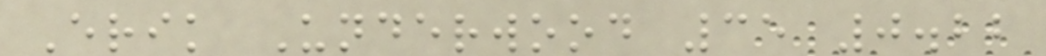Erik Underwood 35 0.22
